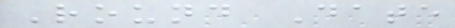Round Date
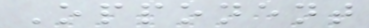Opponent
